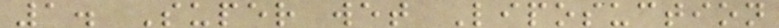1. Super wet Liposuction
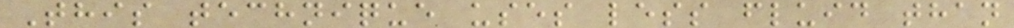This technique uses less fluid than
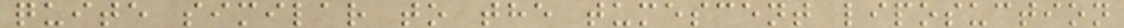quite similar to the tumescent liposuction
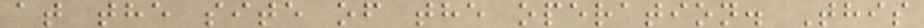at the site of the operation. This
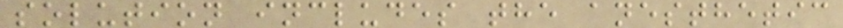solution includes the anesthetic
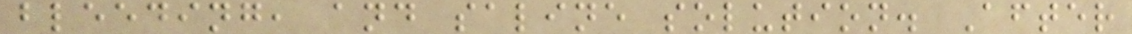bleeding, and saline solution. After
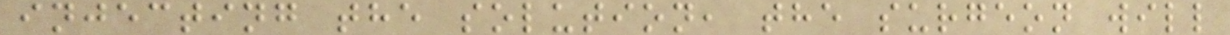injecting the solution, the surgeon will
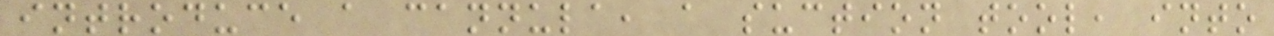introduce a cannula, a suction tool, into
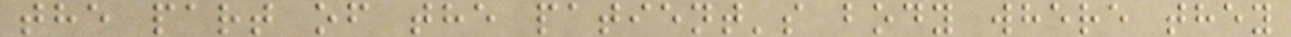the part of the patient's body where they
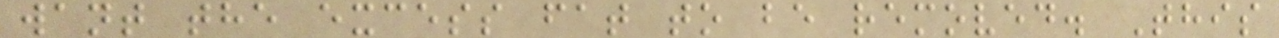want the excess fat to be removed. This
